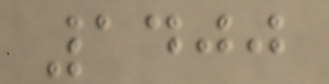1400
